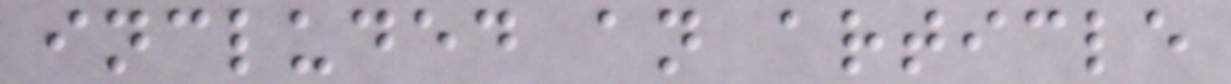included an article
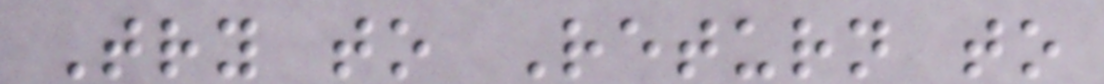Try to Return to
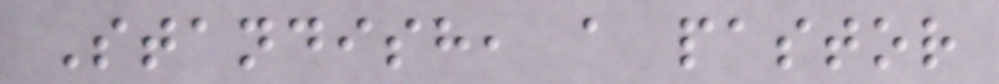Standish, a pastor
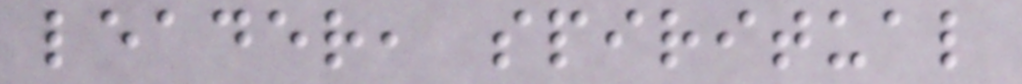leader, spiritual
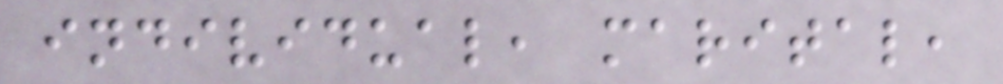individual, marital,
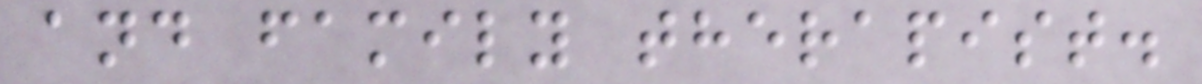and family therapist.
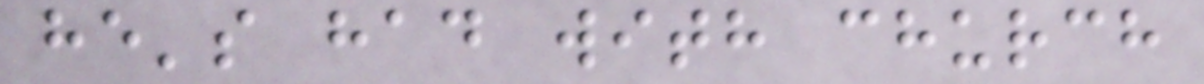he's had with church
